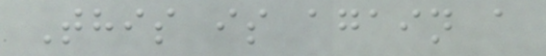This is again a
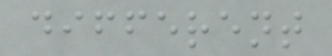different
